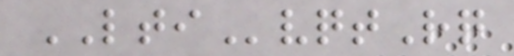LTIvqtRq
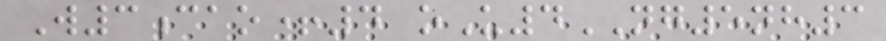W3cao+4 oU4NG5nh3
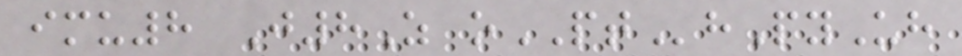imu8 J8Z oPThPyUh
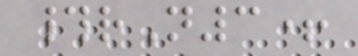#rN3+
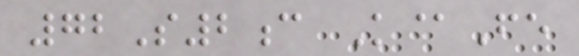72S2c K@Fe
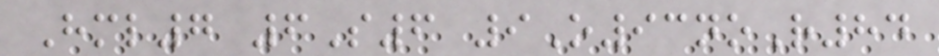Hml7 6S6 9O93noR84
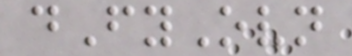dFyOvn
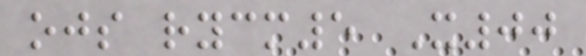ojs rycm5 X00
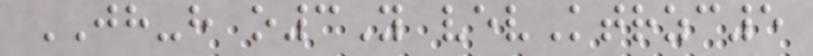JH-h o3Y vevKtrzc5
